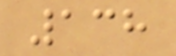138
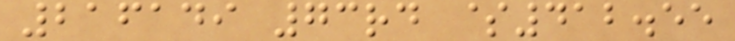216149 73rd $412.55
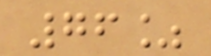76%
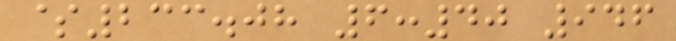$233.08 6:40 946
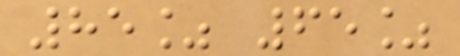85% 65%
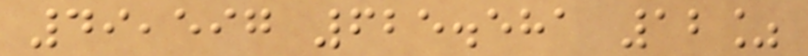49,597 625.581 12%
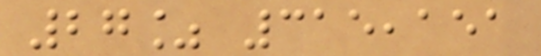27% 315,151
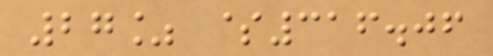27% $316.06
